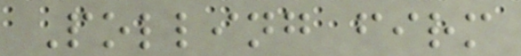Polling firm
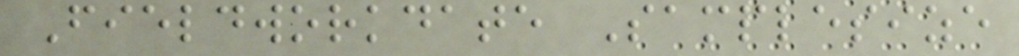Fieldworkdate Samplesize
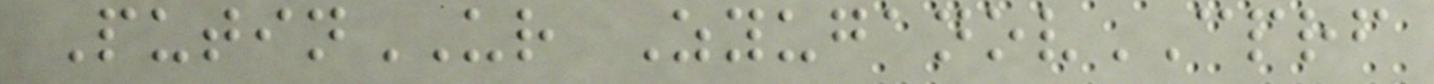PutinUR ZyuganovCPRF
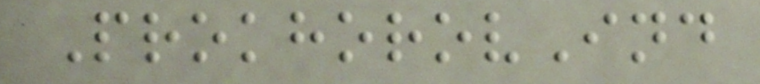ProkhorovInd
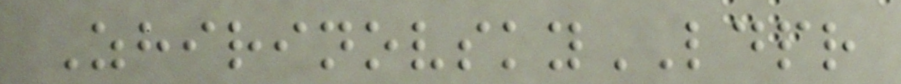ZhirinovskyLDPR
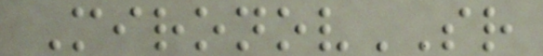MironovSR
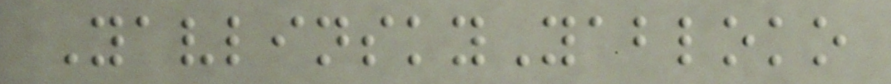YavlinskyYabloko
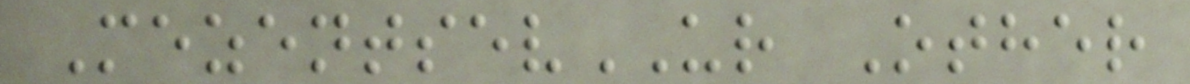MezentsevUR Other
